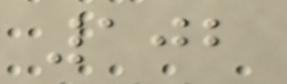102
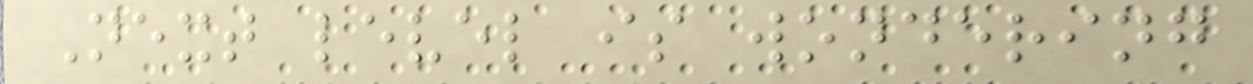Next level is wondering
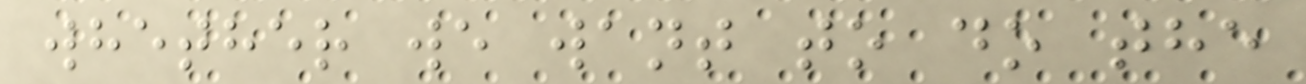whether we want to do the
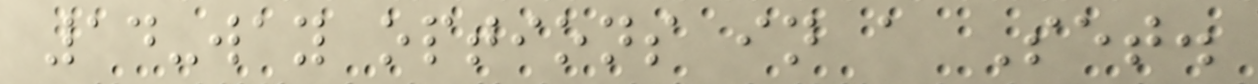14-way options in a Set.
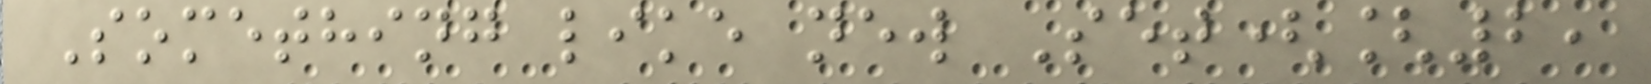Something like new Set([2,
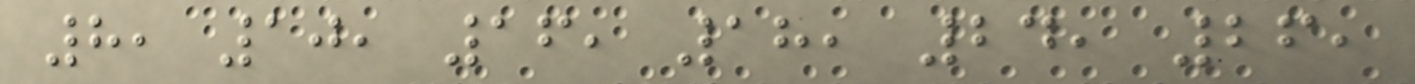8, 10, 16, 18, 24, 26,
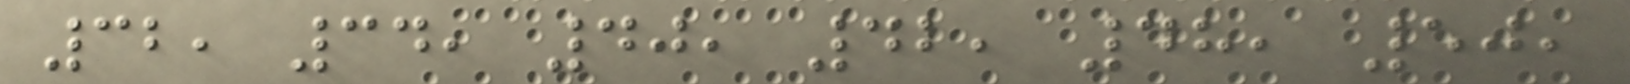32, 34, 40, 42, 48, 50,
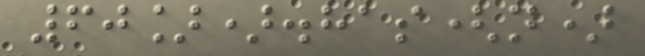60]).has(n)
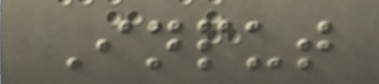Input
